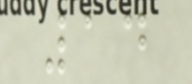14
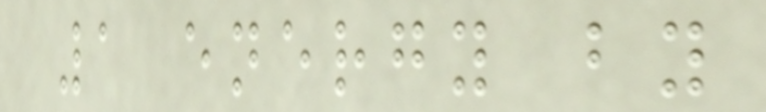1 energy by
